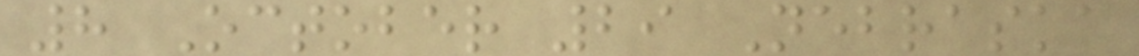8 October 29 Nebraska
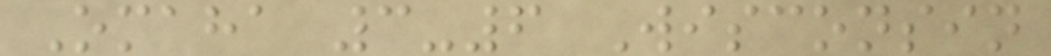Omaha 3-6 Wisconsin
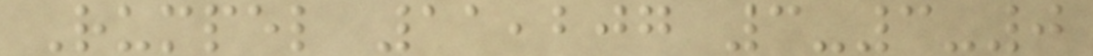Rumpel 11,207 3-3-0
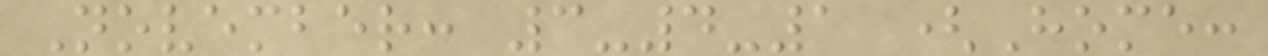November: 3-4-1 (Home:
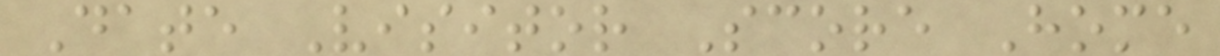Date Visitor Score Home
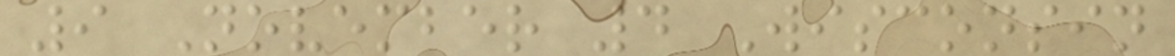9 November 4 Wisconsin
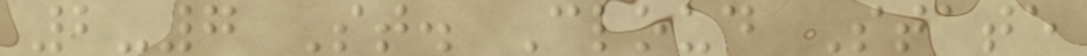2-7 St. Cloud State
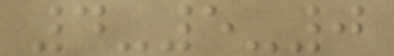4-5-0
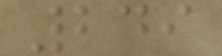249
